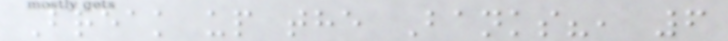Break up the Banks?, 6
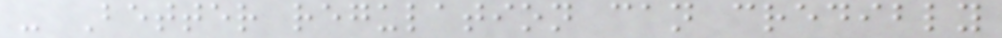- Better regulation can credibly
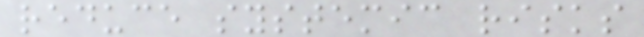reduce systemic risks
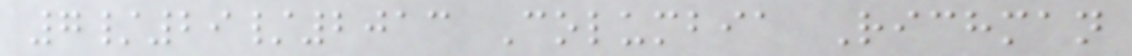7/29/2013 Columbia Richman
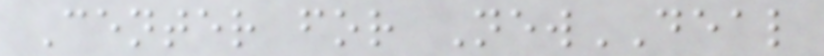Center for NewDEAL
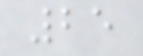25
